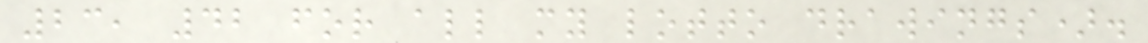23, 42 for all my lotto drawings).
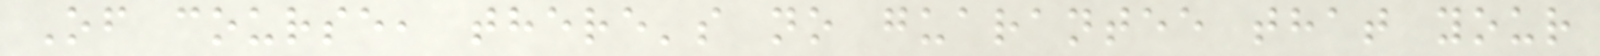Of course, there's no guarantee that your
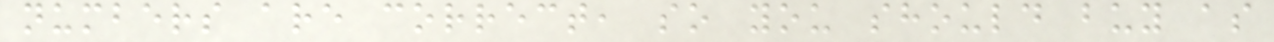numbers are correct, so you should buy as
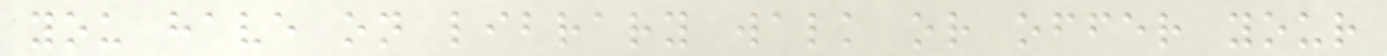you have on library walk or offer your
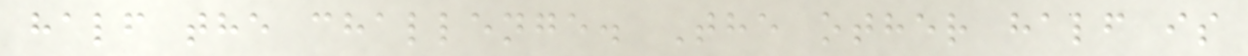half the challenge. The other half is
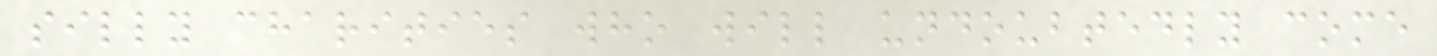silly charities who will undoubtedly come
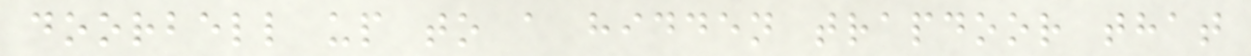doorbell up to a hidden trapdoor that
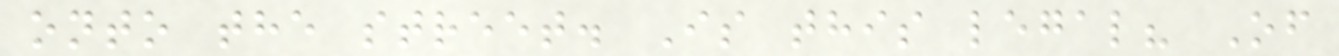onto the street. Is this legal? Of
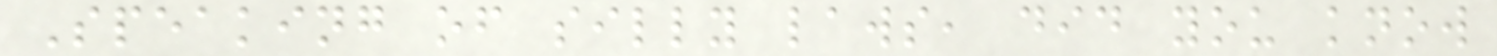Speaking of silly laws, did you know
